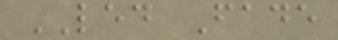LED Fade
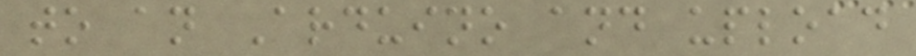to an Arduino and upload
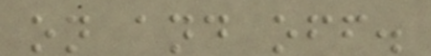on and off.
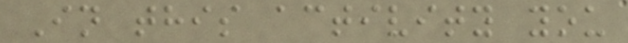In this activity you
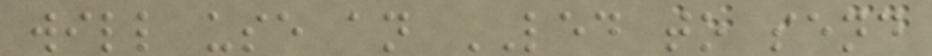will use an LED to send
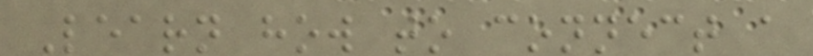Learn how to connect a
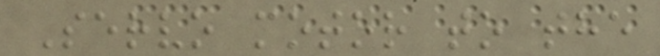Servo motor to the
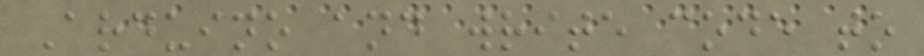Arduino and write code to
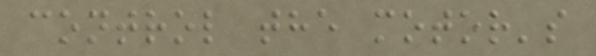control the motor's
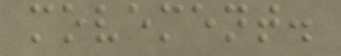movement.
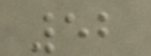52
